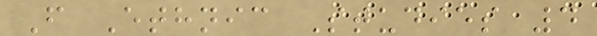F Ethnic Studies 4
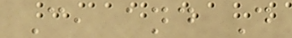C, and D
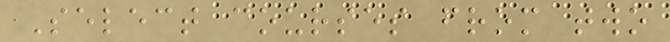Select courses from two
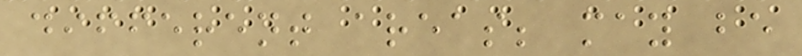different areas; may be
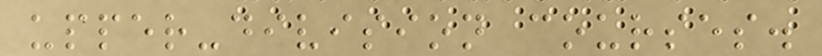upper-division courses.
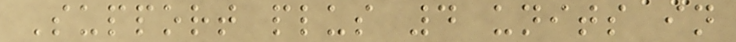Support plus 4 units in
